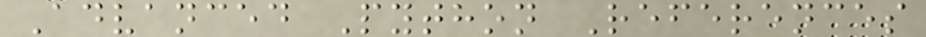Advanced Python References
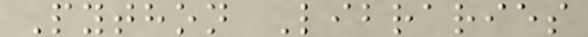Python Libraries
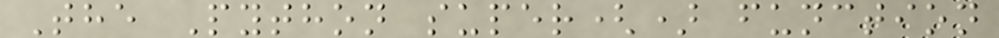The Python super() function
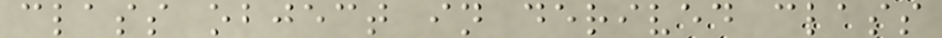class object in derived class
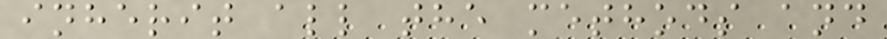inherit all the methods and
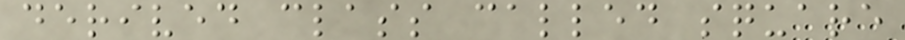derived class called square
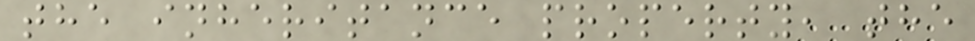the inheritance property, the
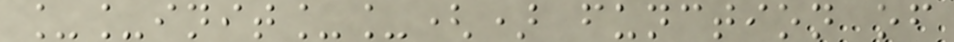__init__() function of
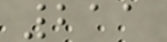211
